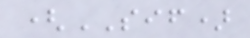(SIF)
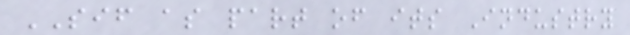SIF as part of its Industry
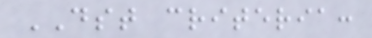DST criteria:
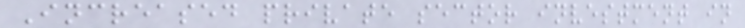Increased private sector investment in
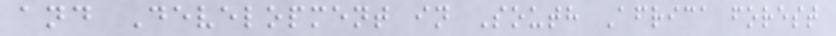and Development in South Africa forest
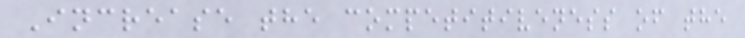Increase the competitiveness of the
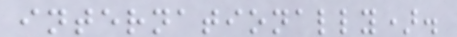internationally).
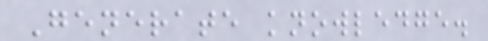Generate knowledge.
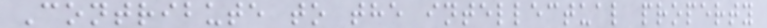Contribute to the intellectual property
